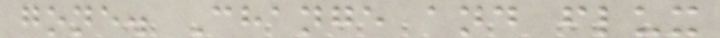gone. Change and flux
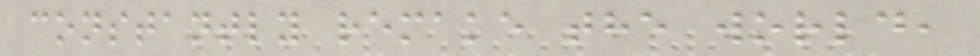constantly remake the world,
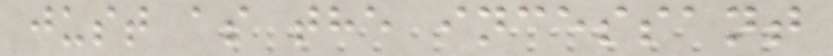just as the incessant
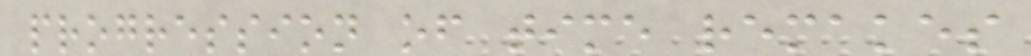progression of time remakes
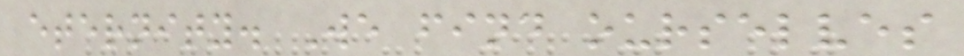eternity. We find ourselves
